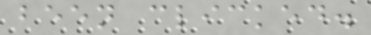been clicked.
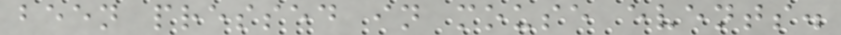been pressed in mouse events.
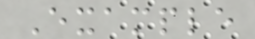Example
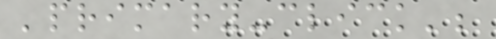'primary-click';
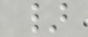}
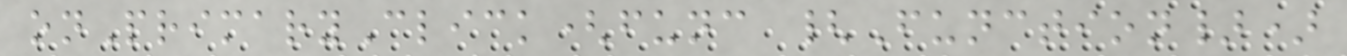onPrimaryClick(func {Function})
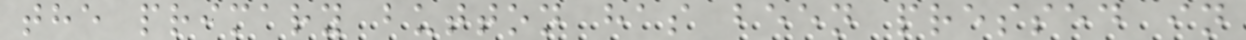the primary button has been pressed in
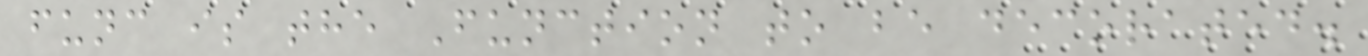func is the Function to be decorated.
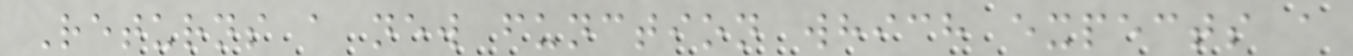Returns a new function which expects a
